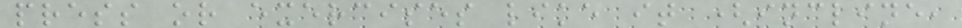press or exercises like it (incline,
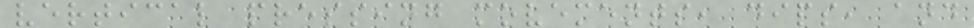vertical pressing movements, dips, and
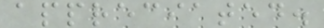appreciated.
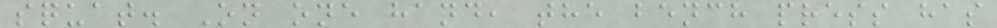squat. On one hand, the bench press has
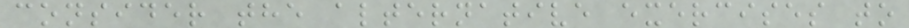consider the alternative exercises to
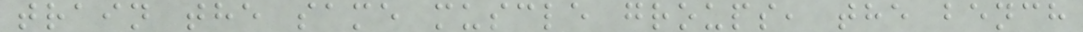train the same muscle groups, the bench
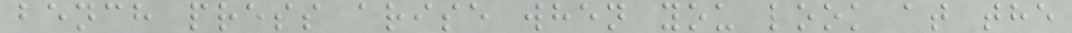bench press arise when you look at the
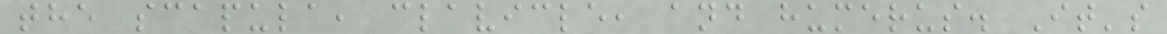the scapula, clavicle, and humerus. It's
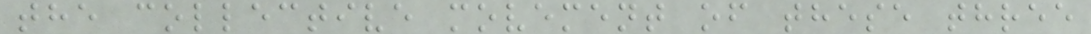the collective movement of these three
